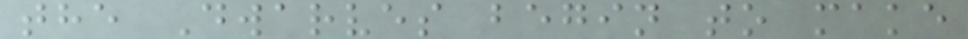the Dwarves begin to make
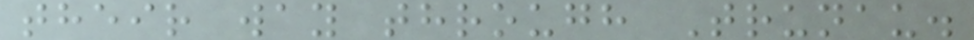their way through Trunau.
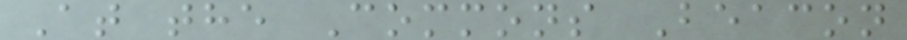At the Commons Beacon
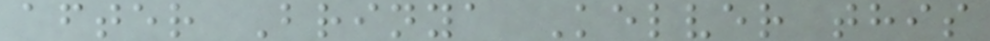after Brinya Kelver this
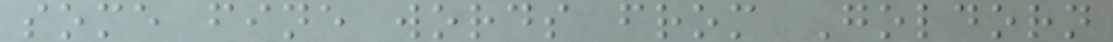some fine words from Goldorn
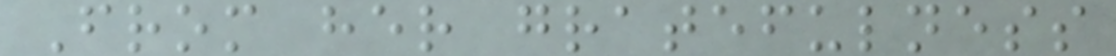From her gratefulness
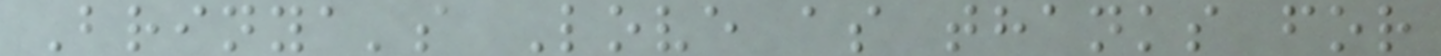Brinya's Love as thanks for
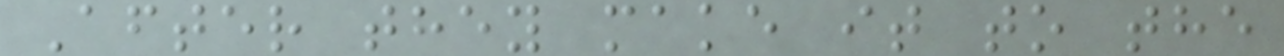After they make it to the
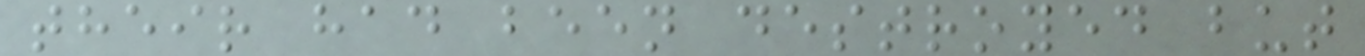their had been destroyed but
